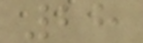28
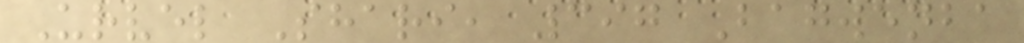Urvel Shari, 397 Bagwenba
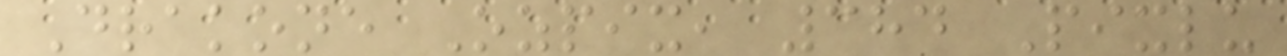Drakone Ozpix, 384 Pixlu
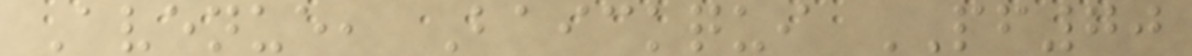Avenue, Baickqui PF70
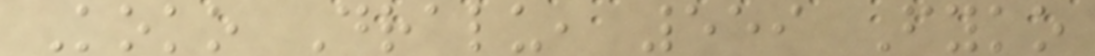Koko Dralu, 559 Fyko
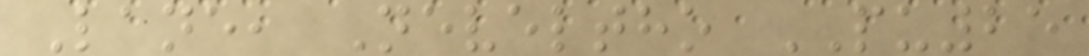Lane, Neveltho PU25
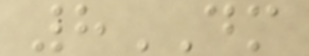8DM
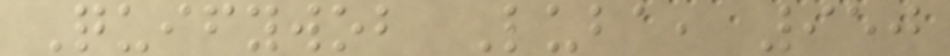Quifywob Luba, 950
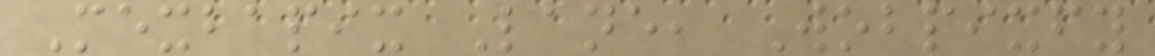Mexbapix Lane, Wobpixfy
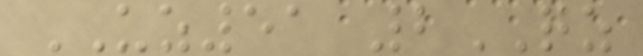UZ51 2QZ
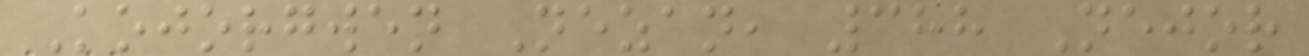Kojorgwen Nezan, 388 Nejor
